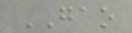GAO
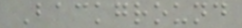Background
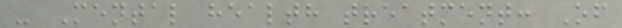- Mental health treatment: Of
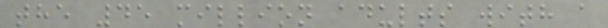the 45 million adults with a
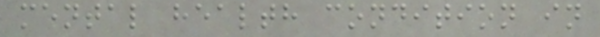mental health condition in
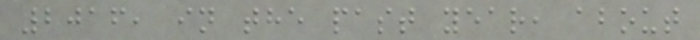2016, in the past year, about
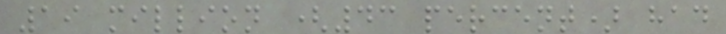19 million (43 percent) had
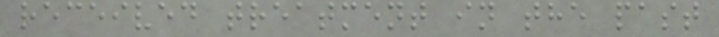received treatment in the past
